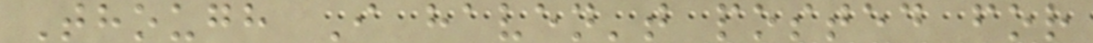Though I haven't posted for
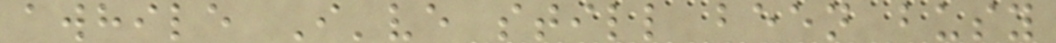awhile I've still been busy
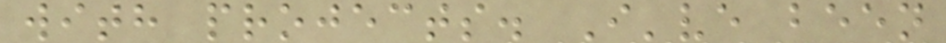with projects. I've been
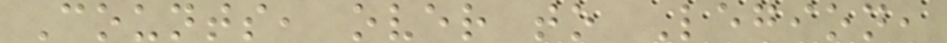Counts, over to Legion,
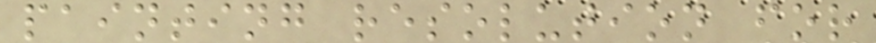painting resolution for
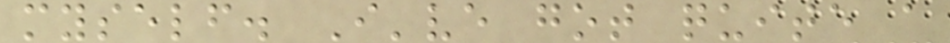myself. I've got quite a
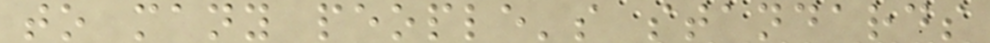to many people's standards
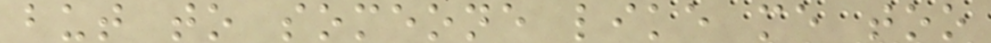but to someone like me too
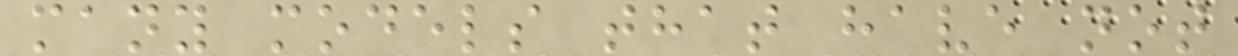many models that have not
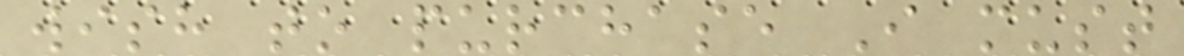wish to purchase I must
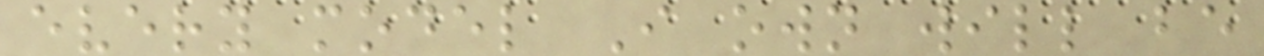every model I own will be
